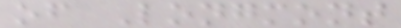of Longmont
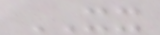XX
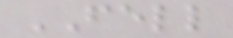FELL
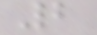2
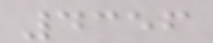4356
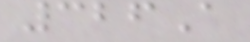326A
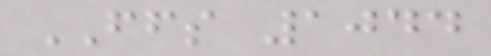FFS 1044
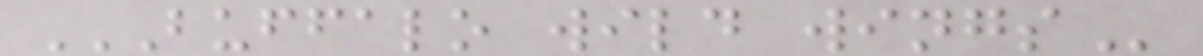BUFFALO WILD WINGS
